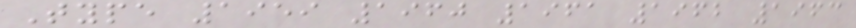Type 1959 1960 1961 1962 1963
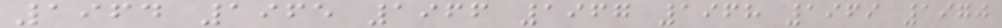1964 1965 1966 1967 1968 1969 1970
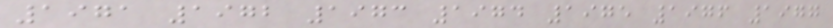1971 1972 1973 1974 1975 1976 1977
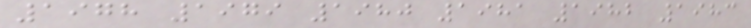1978 1979 1980 1981 1982 1983
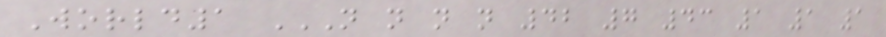World1 N N N N 42 7 43 1 1 1
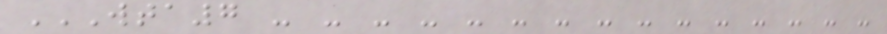WTA7 - - - - - - - - - - - - - - -
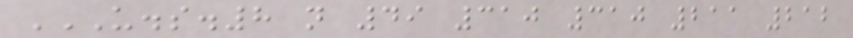U.S.8 N 49 310 310 211 212
